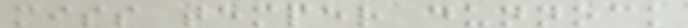miss temper dunnock
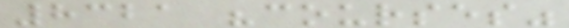8321 "courses"
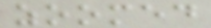zoomed
